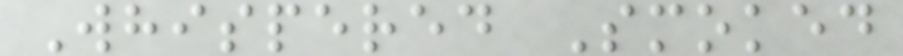Whispered Smoked
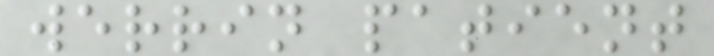werrin patient
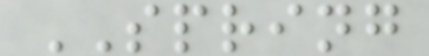SPRING
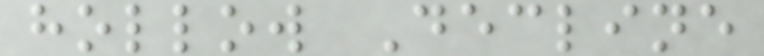hollow Decline
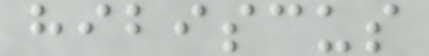hibiscus
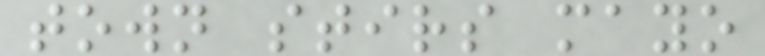town stirs mayo
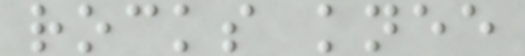rocks knee
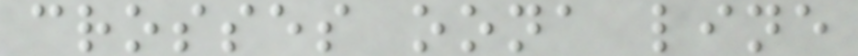crosses oona line
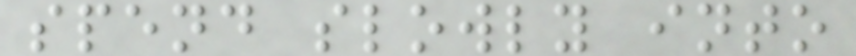spend slowly into
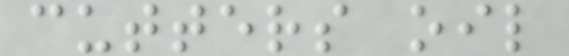cutters oil
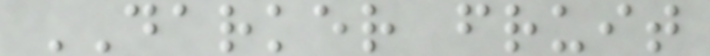DARKER fruit
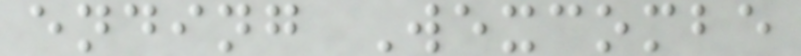ending Wexcombe
